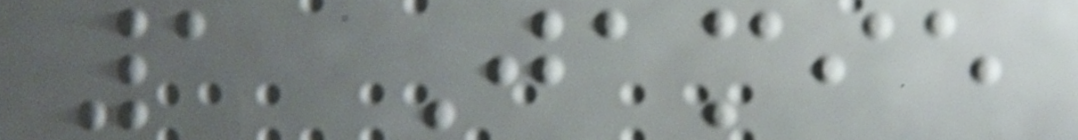1 Jamie
